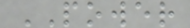POWER
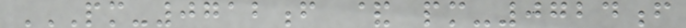PM-0712F & PM-0724F
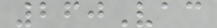260Vac
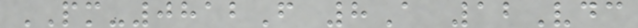PM-0812F 8A 12Vdc
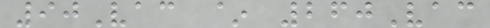90Vac ~ 260Vac
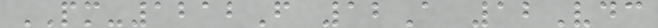PM-1212F 12A 12Vdc
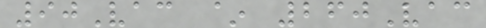90Vac ~ 260Vac
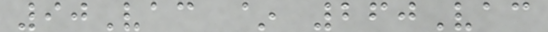90Vac ~ 260Vac
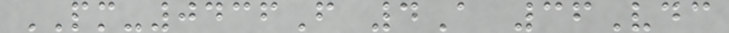PM-0436F 4A 36Vdc
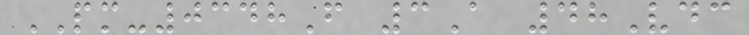PM-0348F 3A 48Vdc
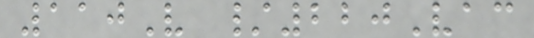110V /220Vac
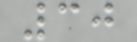30
